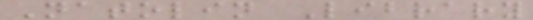Natolin Library
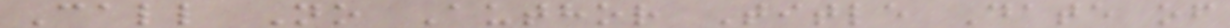Call No Author Title Date of
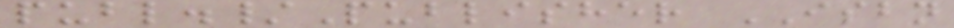publ./Publisher ISBN
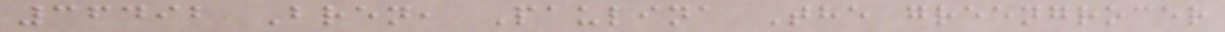36492 Bren, Paulina The greengrocer
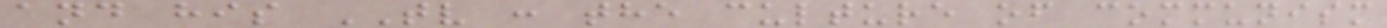and his TV : the culture of communism
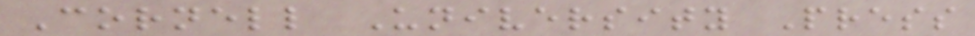Cornell University Press
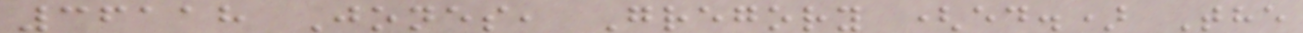36118 Jones, Gregory (ed.) The
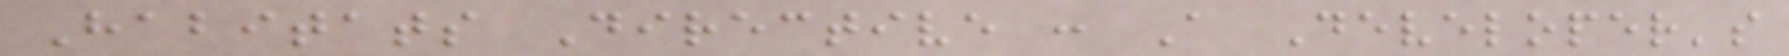Habitats Directive : A Developer's
